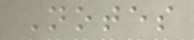Notes
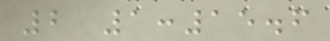2 1:15.6
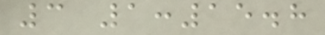3 1:15.8
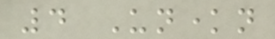4 Unknown
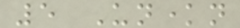5 Unknown
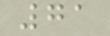71
